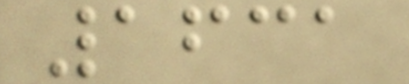1631
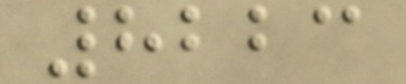8223
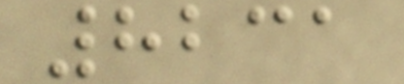8231
